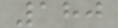180
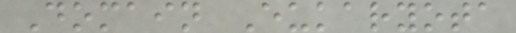Domain Eukaryota
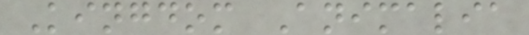Kingdom Animalia
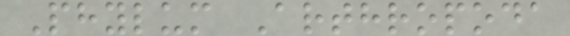Phylum Arthropoda
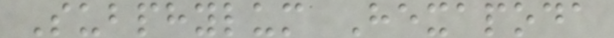Subphylum Hexapoda
